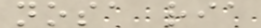nosa ria
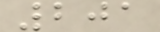201
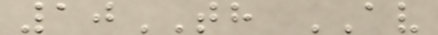10TH AV
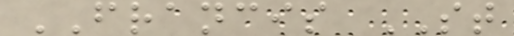FRANCIS ST
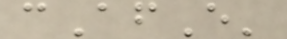cAfE'
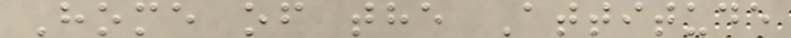Home of the Attitude
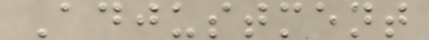Adjustment
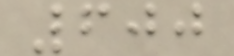600
